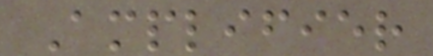Amplifier
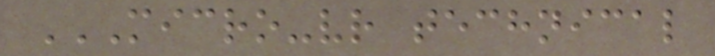MICRO-VR TECHNICAL
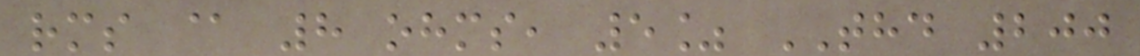rms @ 8 ohms, 5% THD 200
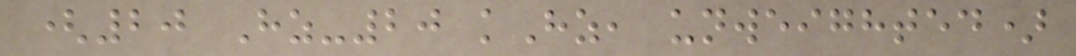(20 Hz-20 kHz, unweighted)
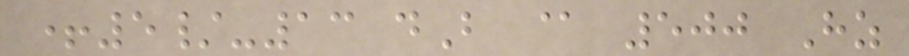+5/-13 dB @ 500 Hz
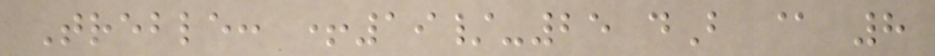Treble: +19/-25 dB @ 8
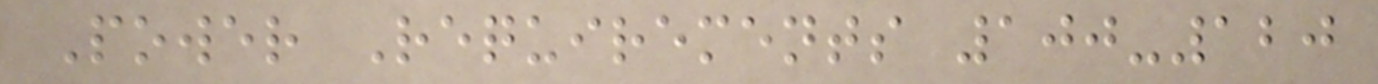Power Requirements 100-120
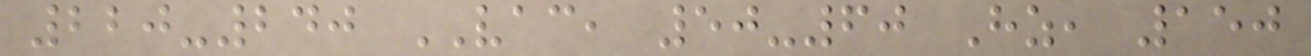220-240 VAC, 50-60 Hz, 150
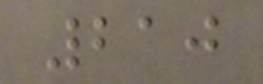210
